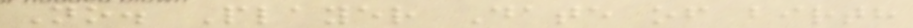No. Player Date of birth
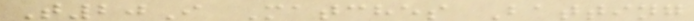T20I Matches Batting
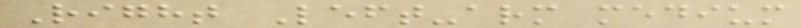Right Left-arm medium
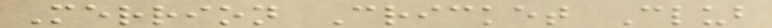Merrion Cricket Club
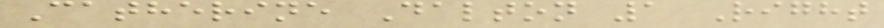Catherine Dalton 1 Right
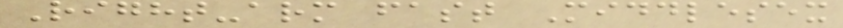Right-arm fast Middlesex
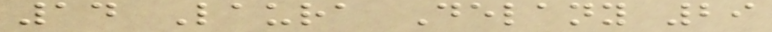14 Laura Delany 29
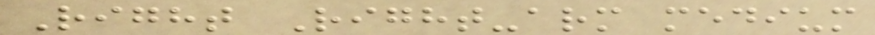Right Right-arm medium
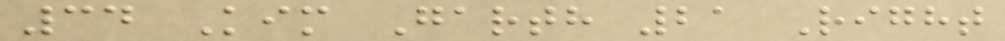34 Kim Garth 21 Right
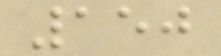150
